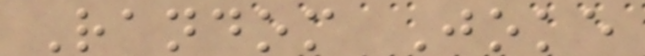Random Joke
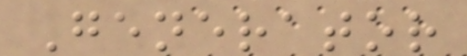Generator
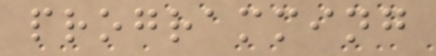programming
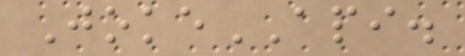JokeAPI.
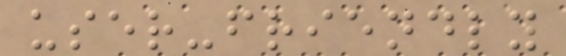user-friendly
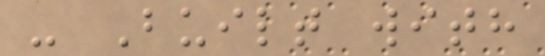- Built with
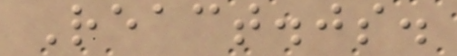React.js.
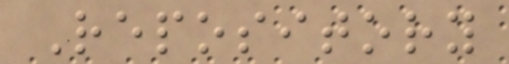Repository
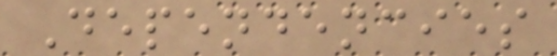Dependencies
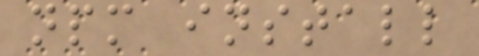npm install
